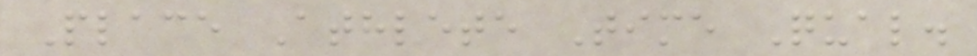Place Athlete Time Qual.
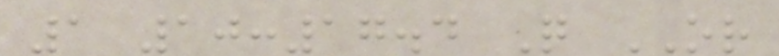1 10:17.4 Q OR
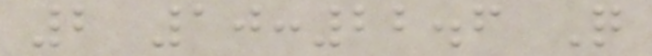2 10:22.6 Q
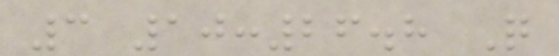3 10:26.8 Q
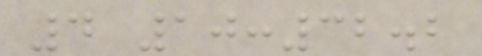4 10:32.2
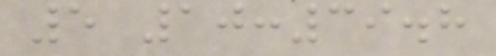5 10:39.8
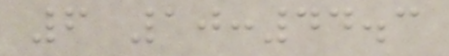6 10:44.3
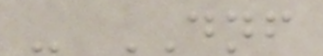- DNF
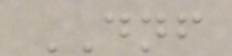DNF
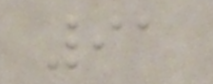91
